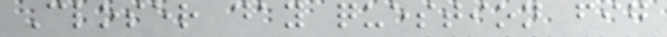Closer day question fig
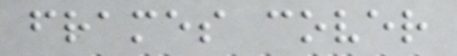frames cover
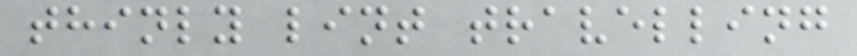thinly lint travelling
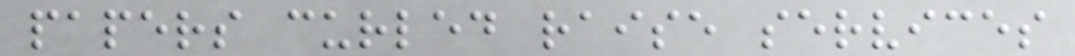papers curled raise services
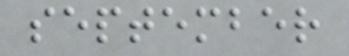september
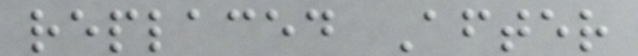replaced After
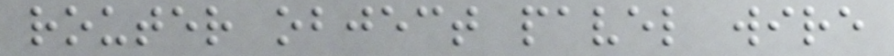router object pavel wire
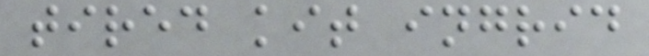tired kit ingrid
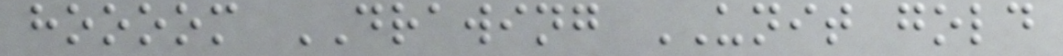hoooom DRAWING UNIT gold
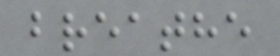breathe
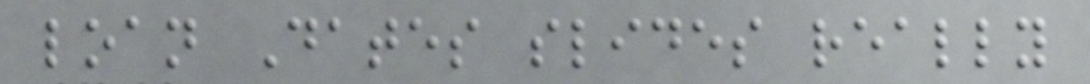loan Dates slides really
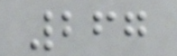267
